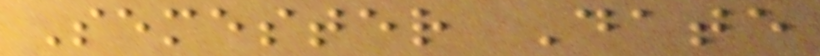Semester Date
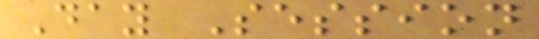Day Session
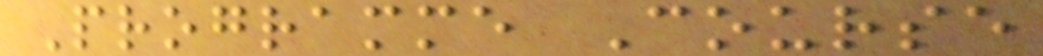Programme Course
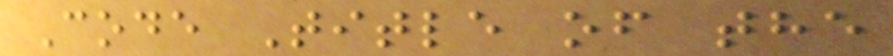Code Title of the
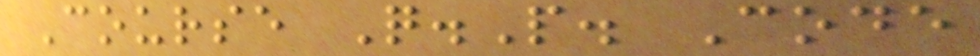Course Q.P. Code
